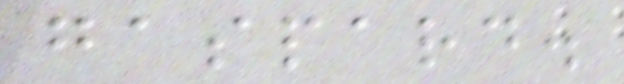gaspard.
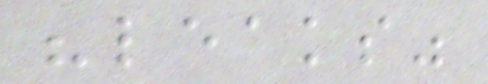"leaks"
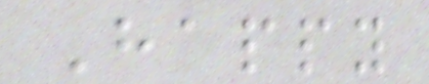Happy
